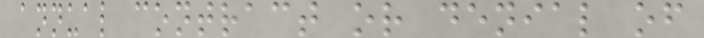annual contract or denial of
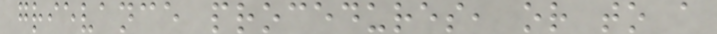grievance procedures, or to a
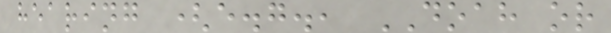hearing (e.g., DOAH or
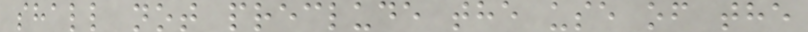shall not preclude the use of the
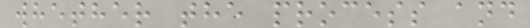whether the process and
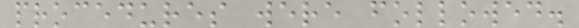procedures were followed.
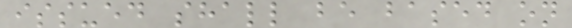issued shall be based on
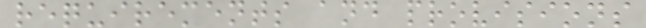requirements and provisions
